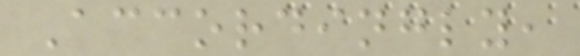Accordingly,
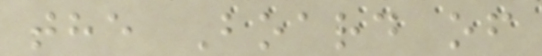the Board of
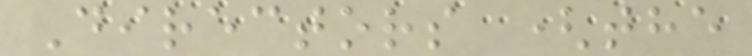Directors (the
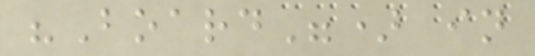"Board") in
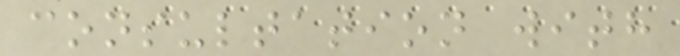consultation with
